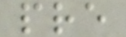pre
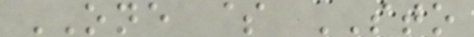ONE $ STO
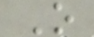O
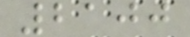2100
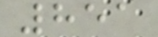851
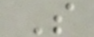S
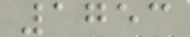1753
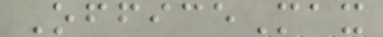OfficeMax
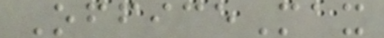OfficeMax
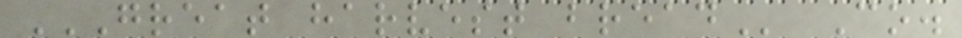GREAT HARVEST BREAD Co.
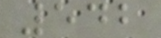542
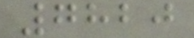7820
